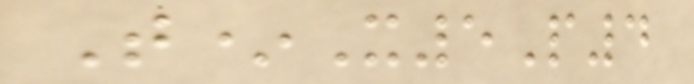T*X5P4
